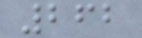262
